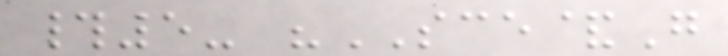#5- "SCE&G
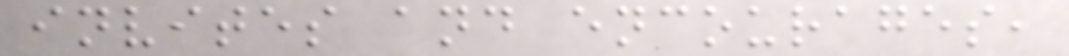invites and encourages,
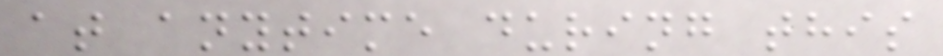at anytime during this
